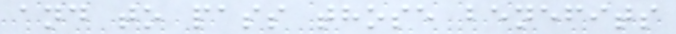and to pass those benefits
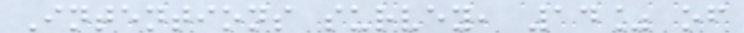Intentions survey, 14% of
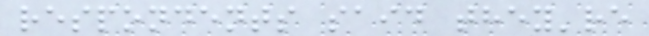respondents said they're
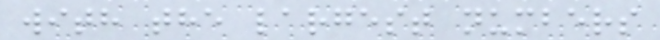with the largest numbers
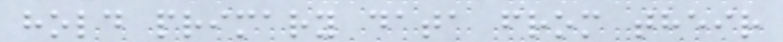hold primary data from their
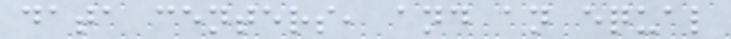data centers, and an equal
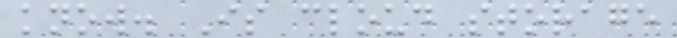know. Is cloud storage
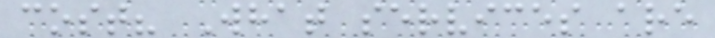cost? What services are
